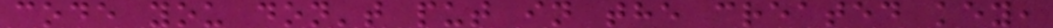code you don't put in the created key,
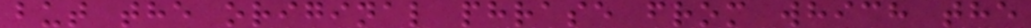but the original phrase from which the
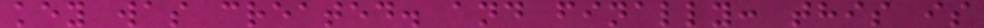key was created. and finally: this is
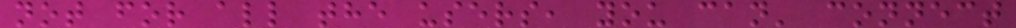not for all the users, you can' connect
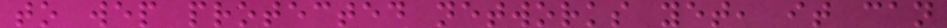to wep protected networks yet, it can
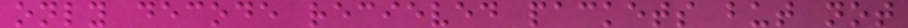only decode recieved packets but not
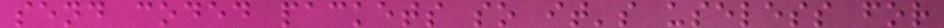send coded packets so it's useless for
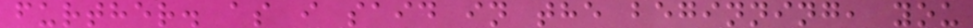further. as i said in the beginning, you
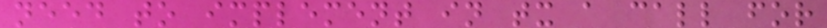need to implement in tx a call for
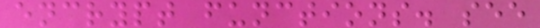encrypt functions. see
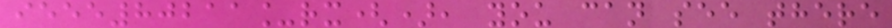ieee80211_rx(), you can see there
